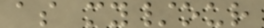as my/our
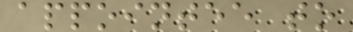appointee to
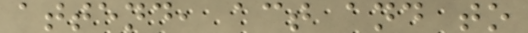attend, act and to
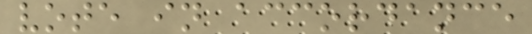vote in accordance
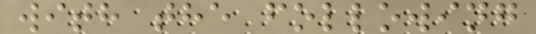with the following
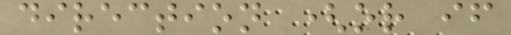direction (or if
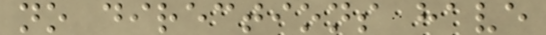no directions have
